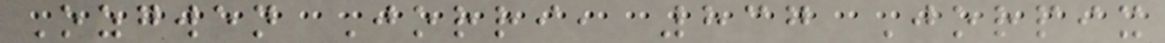Ozgwen Jorri, 837 Jorpix
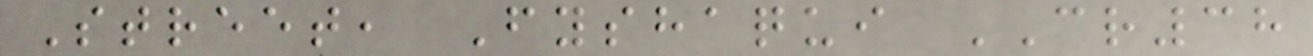Street, Fyshaqui CR38
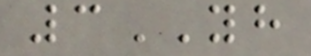3YH
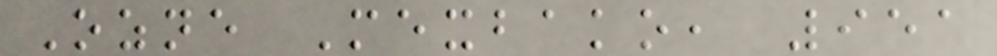Ozne Mexbako, 951
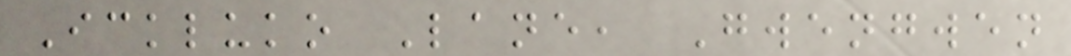Ickluko Lane, Gwengwen
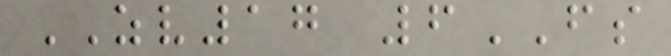ZV17 6FS
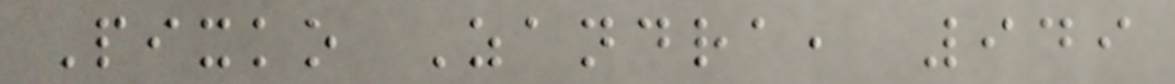Pixko Zandra, 949
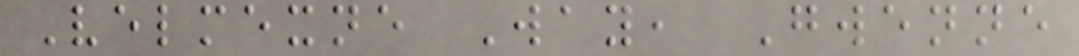Velmexne Way, Gwenne
